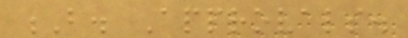B. Approvals.
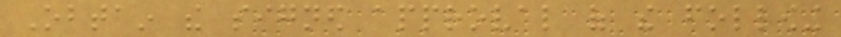Obtain the signed approval of the following
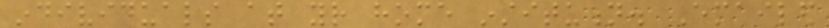individuals at your home institution. Emailed
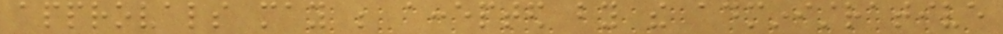approvals may be accepted by the administrative
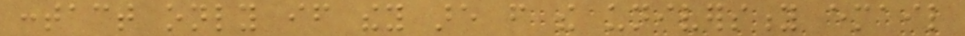contact only if they are from the university email
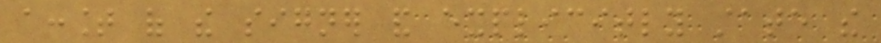account of the signer and explicitly state the
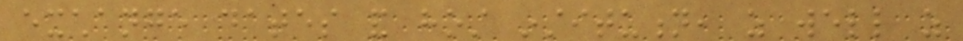exchange dates and host institution, as well as
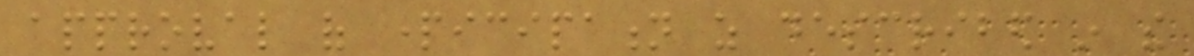approval of participation as described in the
